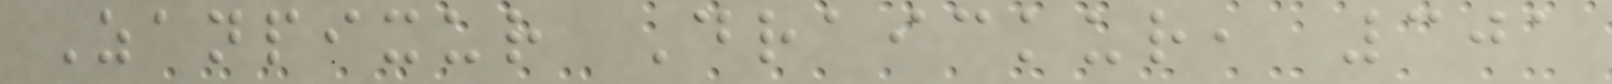Zanpixur Draickur, 301
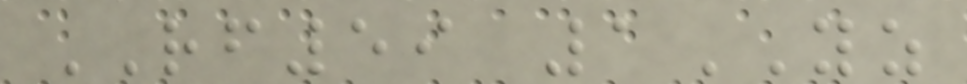RF59 1YZ
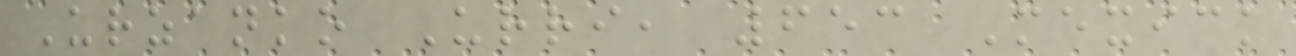Urzanko Urri, 653 Mexick
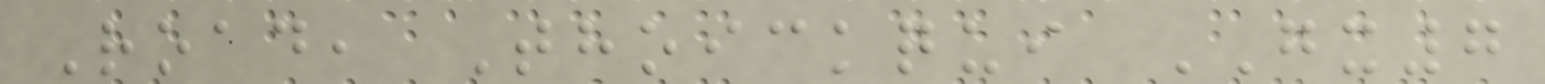Road, Thoickqui GX7
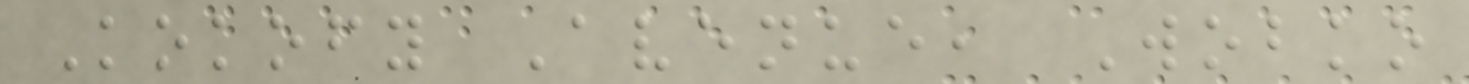Kokofy Avenue, Wobko
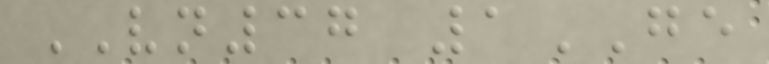VN37 1GE
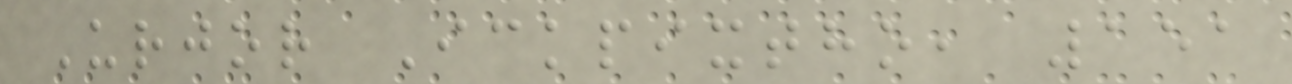Urjor Ickpixtho, 151
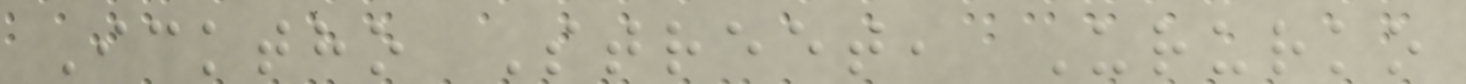Icktho Street, Ururko
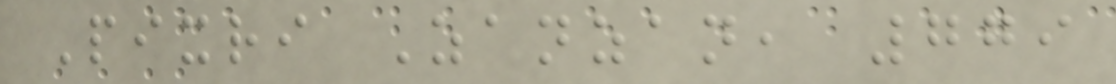Pixri Zanzan, 779
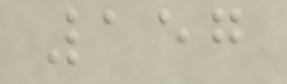157
